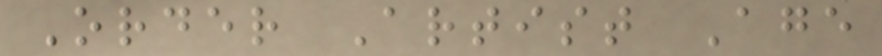Order Artist Age
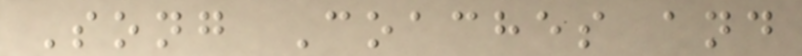Song Coaches and
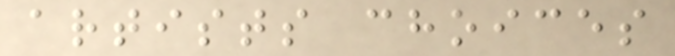artists choices
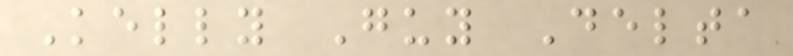Kelly Guy Delta
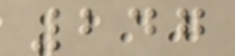247
